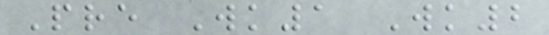Pre Wk1 Wk2
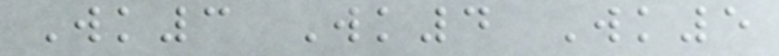Wk3 Wk4 Wk5
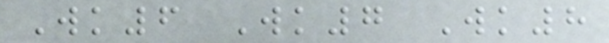Wk6 Wk7 Wk8
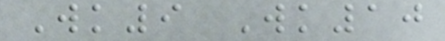Wk9 Wk10
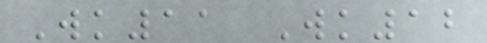Wk11 Wk12
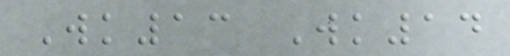Wk13 Wk14
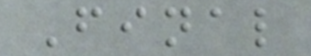Final
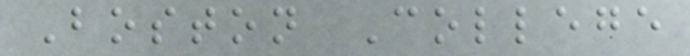Boston College
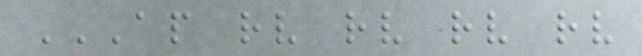AP RV RV RV RV
